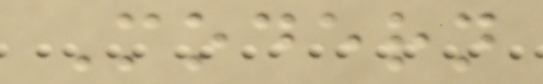Modern
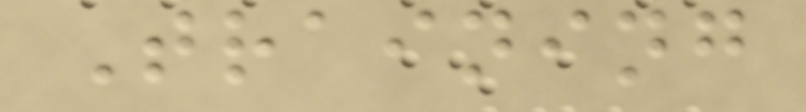Training
